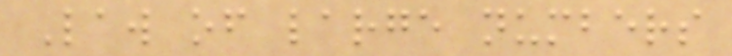Law of large numbers
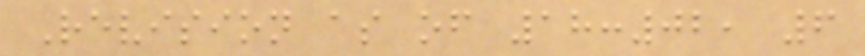Revision as of 18:02, 6
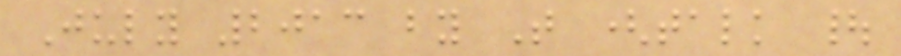July 2013 by T (talk |
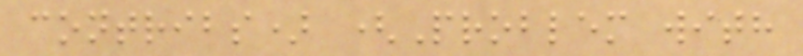contribs) (Problem with
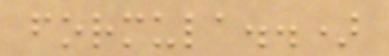formula..)
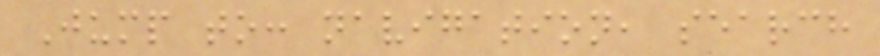Jump to: navigation, search
